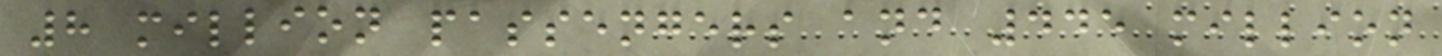8 million passengers and 445 million
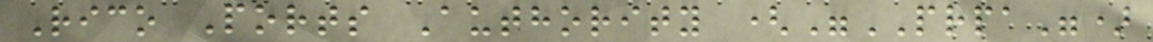Rico Ports Authority ("PRPA")
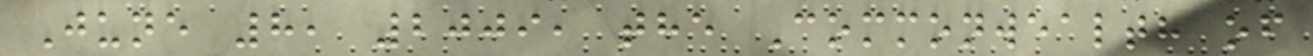June 8, 2009, the Commonwealth of
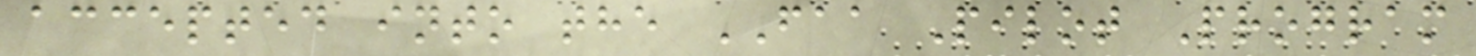accepted into the FAA Pilot Program
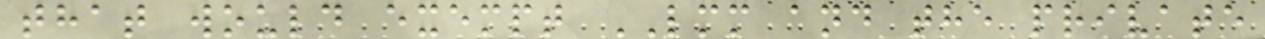that would exempt LMM and the private
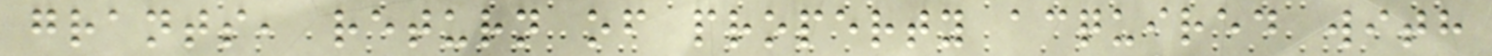grants, return of property acquired with
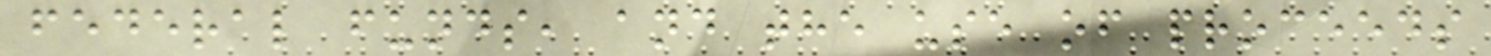federal funds, and the use of proceeds
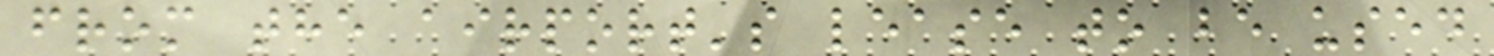from the airport's lease to be used
